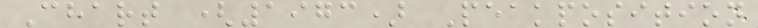Chart (1973) Peakposition
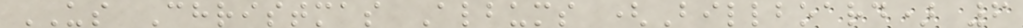US Christmas Albums (Billboard) 6
